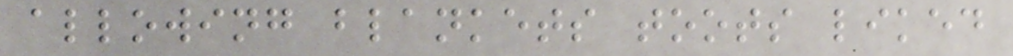allowing blankets toots liked
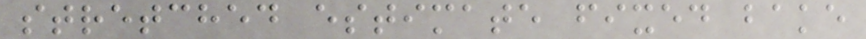stretched estimate fixed bake
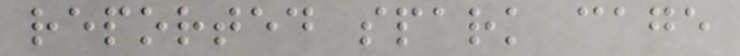reported spark cage
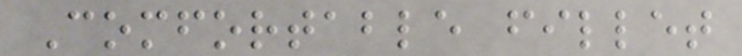Comfortable fillet
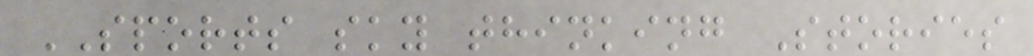SPORTS sky thinking Stories
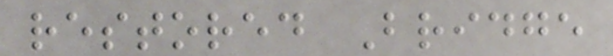restored Bridge
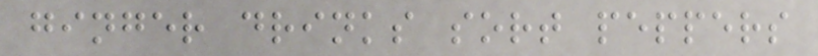ginger drinks sort peppers
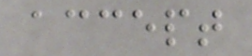accept
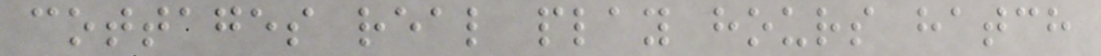cottages real play hours hatch
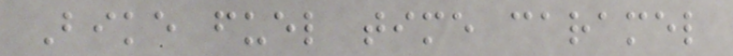Bike fuel time caramel
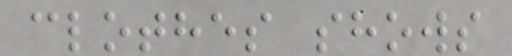clothes shows
